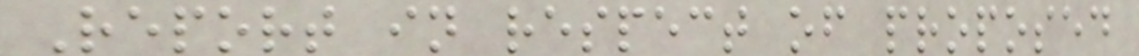Report in respect of proposed
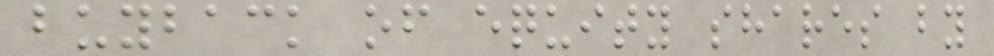buyback of equity shares by
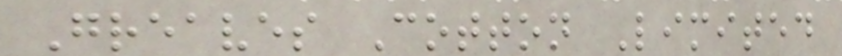Greaves Cotton Limited
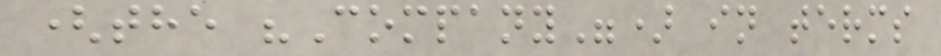(the "Company") in terms
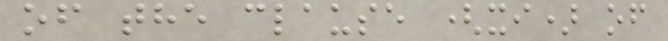of the clause (xi) of
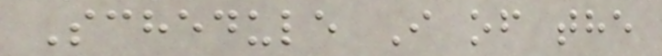Schedule I of the
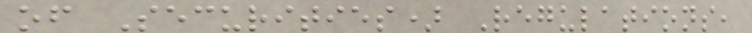of Securities) Regulations,
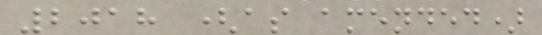2018 (as amended)
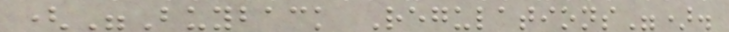("Buyback Regulations").
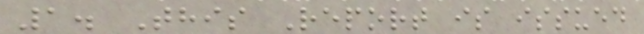1. This Report is issued
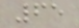65
